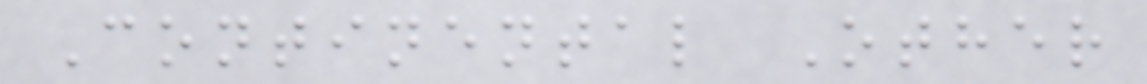Continental Other
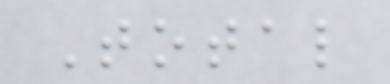Total
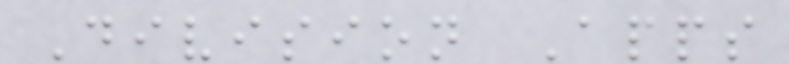Division Apps
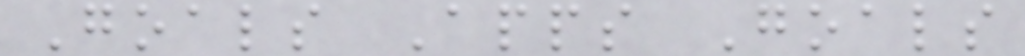Goals Apps Goals
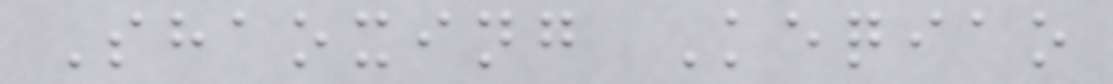Shaoxing Keqiao
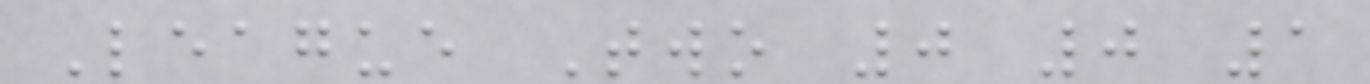League Two 0 0 1
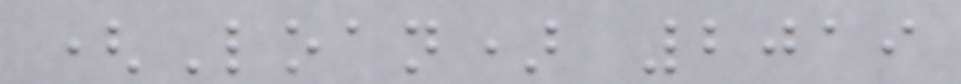(Loan) 2019
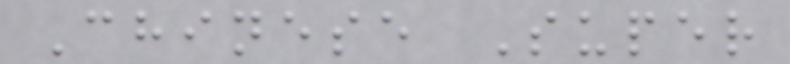Chinese Super
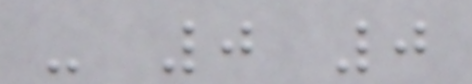- 0 0
